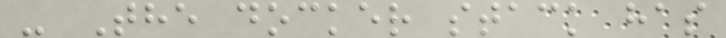- The docker stack has
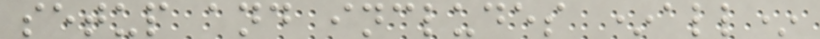setup and includes *all*
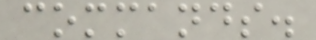commands.
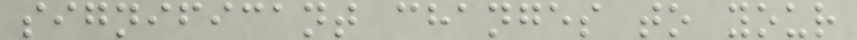significant changes to your
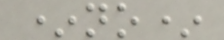*no*
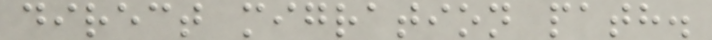direct migration path.
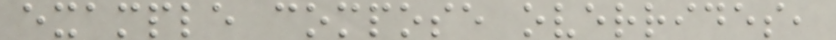example compose overrides,
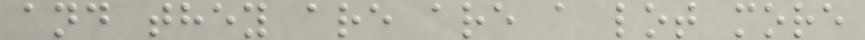and they are are a lot more
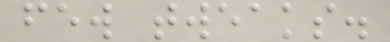few tweaks.
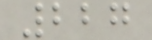227
